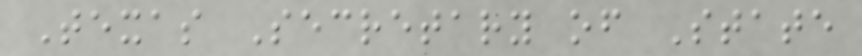Texas Secretary of State
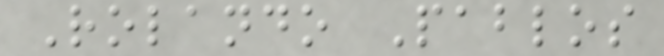Rolando Pablos
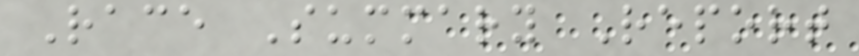Race Summary Report
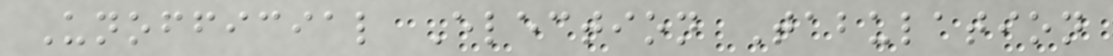Unofficial Election Tabulation
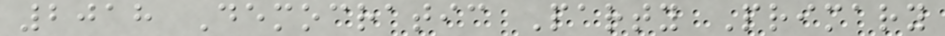2018 Democratic Party Primary
